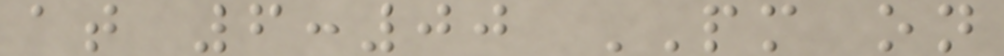at 6:00 PM on
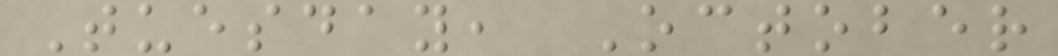Tuesday, October
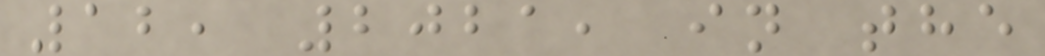12, 2021, in the
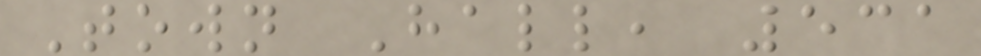Town Hall, 531
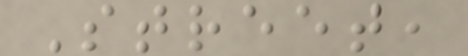Street,
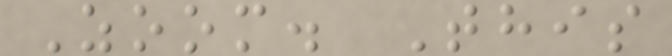Zoom. This
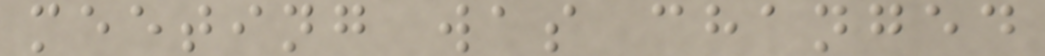meeting was changed
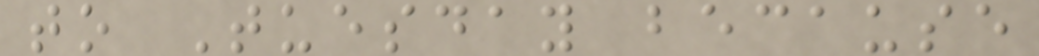to Tuesday because
